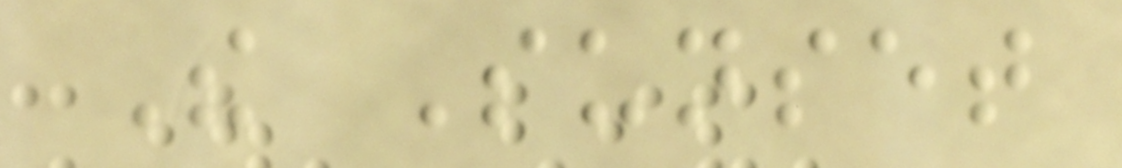The Sunset
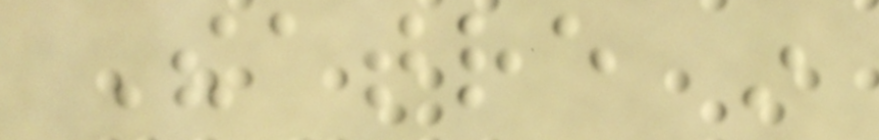Theatre in
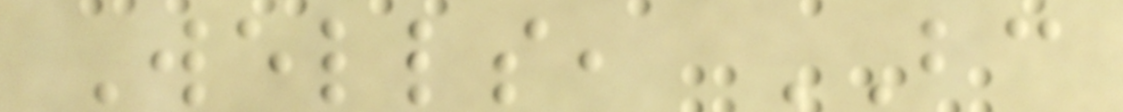Wells, BC
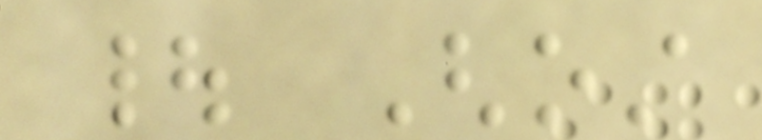| Ghost
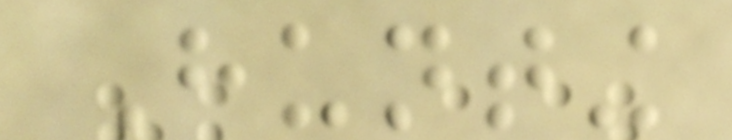Hunting
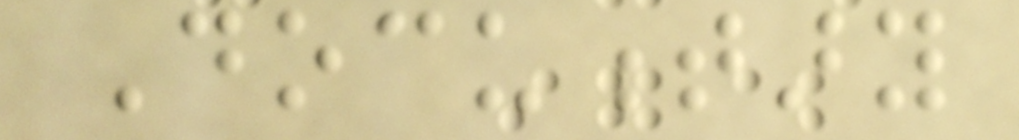Documentary
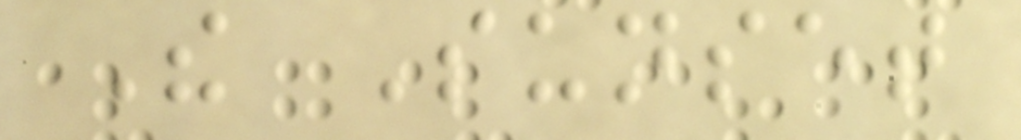The Sunset
